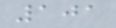101
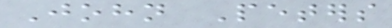John Peters
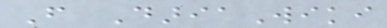From DariaWiki
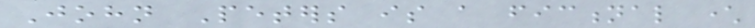John Peters is a fictional character
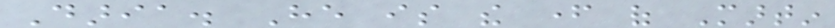Daria. He is the father of Martin
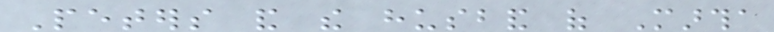Peters and the husband of Martha
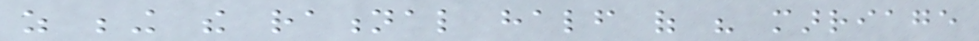as being the rational half of his marriage
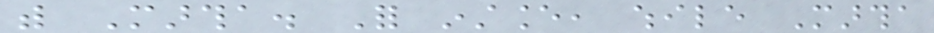with Martha. For instance, while Martha
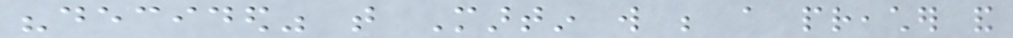"decided" that Martin will be a preacher and
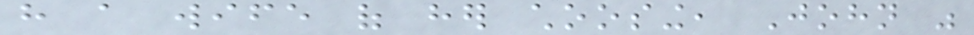have a wife of her choosing, John was
